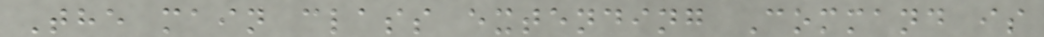The main class extending Command is
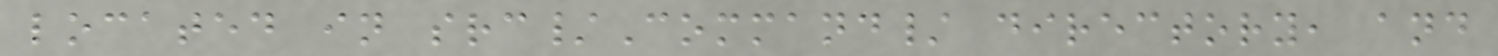located in src/Command/ directory, and
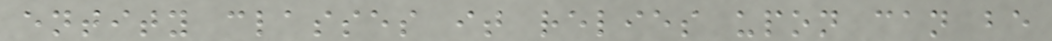entity classes it relies upon can be
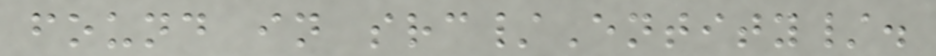found in src/Entity/.
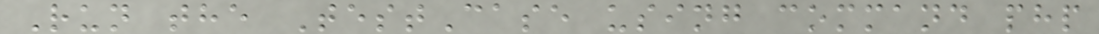Run the TestCase using command php
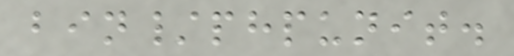bin/phpunit.
